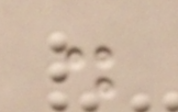.
